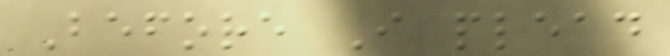Before I plead
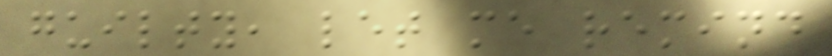guilty, let me remind
